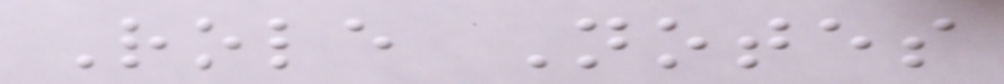Role Notes
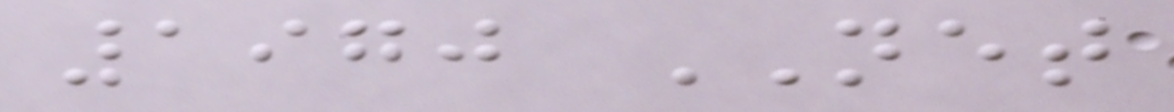1970 NET
